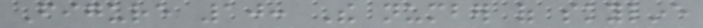Figure 10: The number of skyline
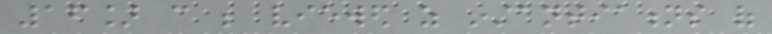16] can be viewed as instantiations of
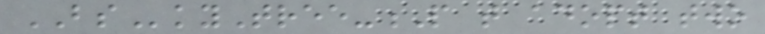BSkyTree-P that adopt two
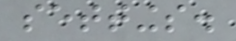settings.
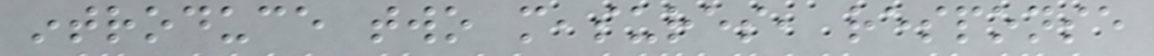introduce two measures, response
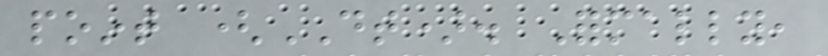point (DT). Formally,
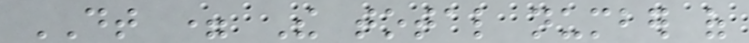DT = The total number of
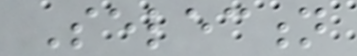Selection
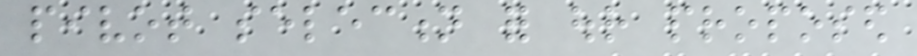pivot selection for our proposed
